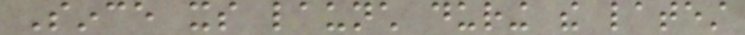Since its launch during the latest
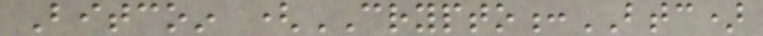Bitcoin (CRYPTO:BTC)
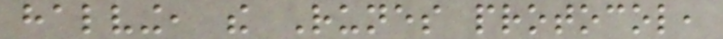halving, the Runes protocol,
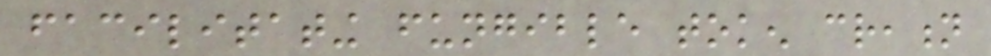facilitating fungible token creation
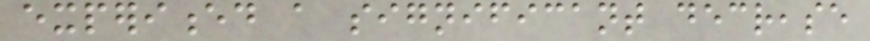experienced a significant decrease
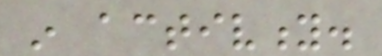in activity.
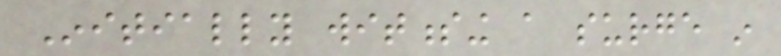Initially witnessing a surge in
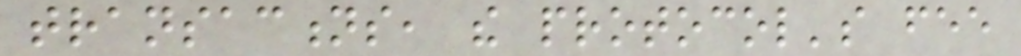transactions, the protocol's fee
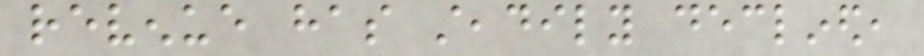revenue has steadily declined,
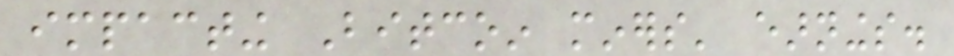impacting Bitcoin miners' earnings.
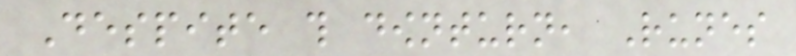Despite this downturn, Runes
